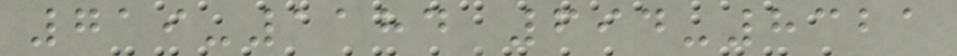719-1184 694-8321
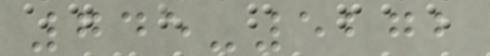745-5272
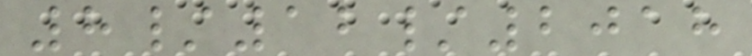8/12/2018
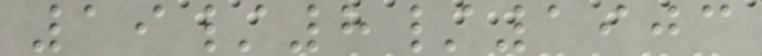19/8/1903
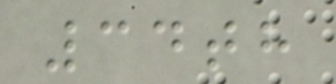34th
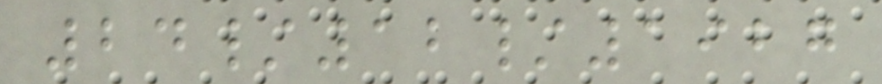24/12/1927
